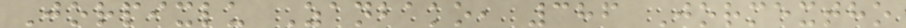Jorpixlu Zanbako, 386 Jormextho
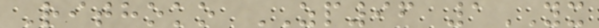Rithoko ZP96 1YX
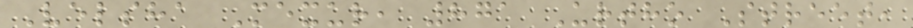Velsha Mexur, 871 Urtho Street,
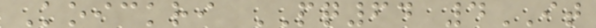Koickri PQ64 4IT
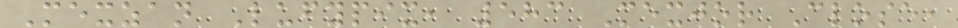Mexzan Lufypix, 583 Mexjor Close,
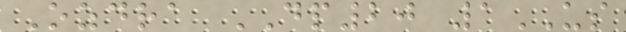Ozdra DP20 1US
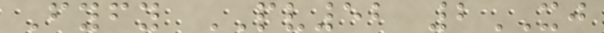Fyfy PV52 2XJ
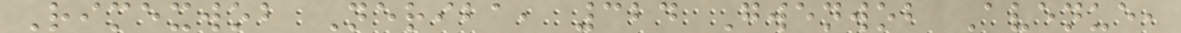Rimexwob Neriba, 324 Gwenwob Avenue,
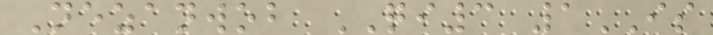Nezanwob QI3 1IS
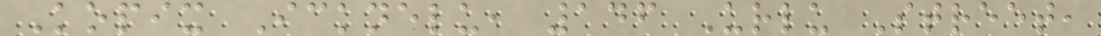Kopix Icknelu, 146 Urlu Street,
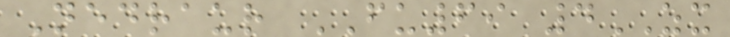Nedraur FU69 4ZX
